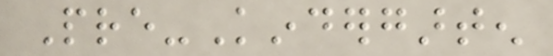Pre-Kindergarten
